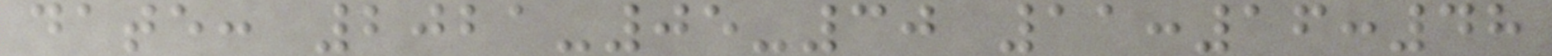date: 2021-05-30 11:16:48
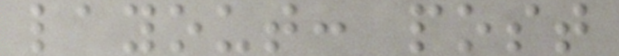layout: post
